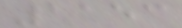1153
